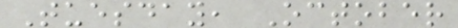Tuesday, October
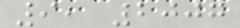9, 2007
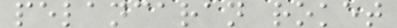pelancaran roket
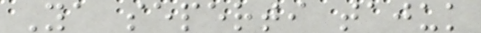Ya seperti tajuk
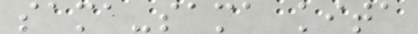sama-sama kita
